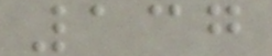137
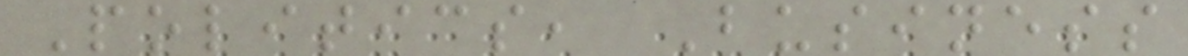Politics, Business
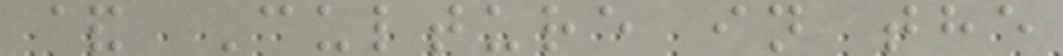& Culture in the
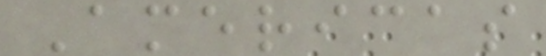Americas
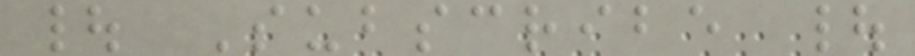| Subscribe |
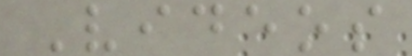Videos
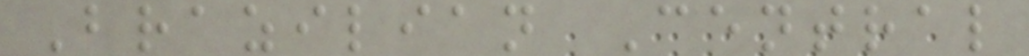Brazilian Central
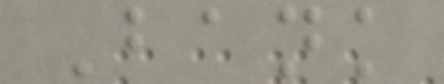Bank
